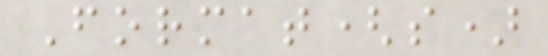Format(s)
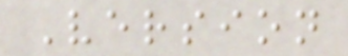Version
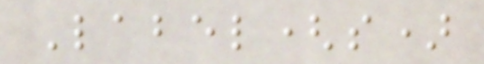Label(s)
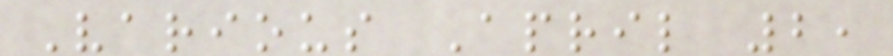Various April 2,
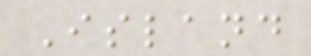Island
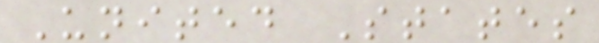United States
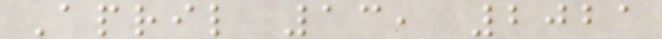April 13, 2021
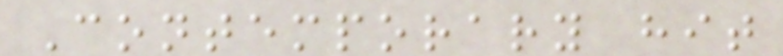Contemporary hit
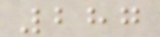287
